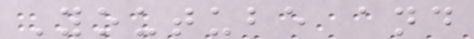Youtube and
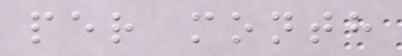per month
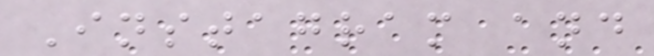Instagram and
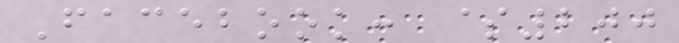Facebook: $200
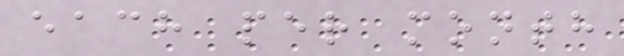each per month
